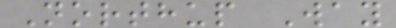Northup Way
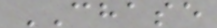CHASE
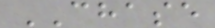CHASE
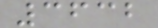3632
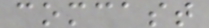comcast
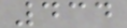434
